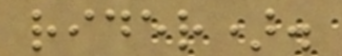rider).
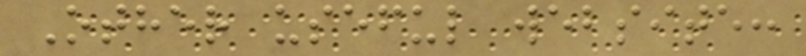Other useful website:
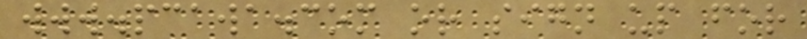www.pcawa.com or sign up for
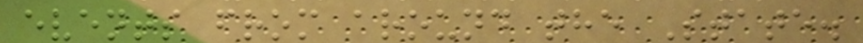events from around the State.
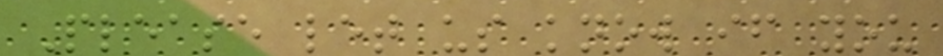Please let us know if you
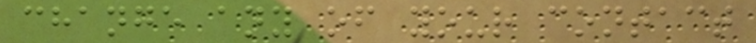change any of your contact
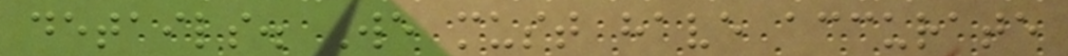details. We must have accurate
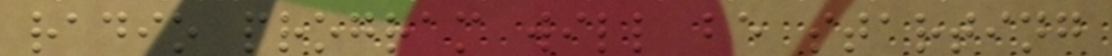radio program will be starting
